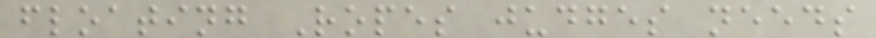floating Ropes judges needs
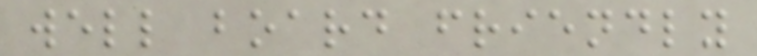well board friendly
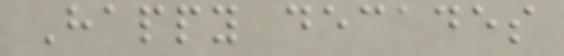Happy decades
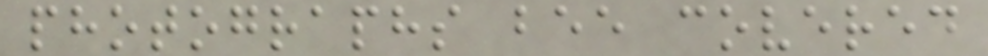photographs bee covered
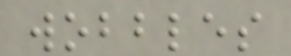wobbles
